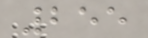255
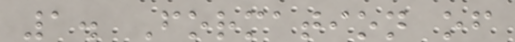1. Formation of
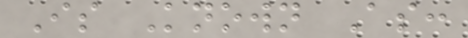Is Known As:
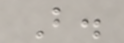B.
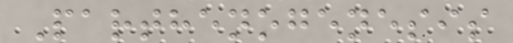Parthenogenesis
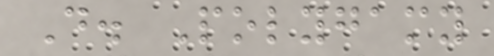D. Polygamy
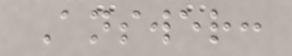Answer:
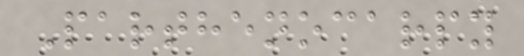Parthenocarpy
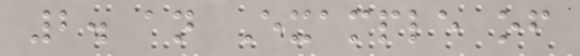2. an Example of
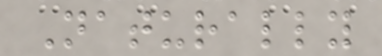Naturally
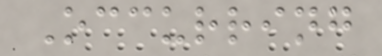Occurring
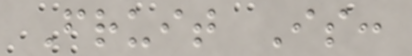Fruit Is:
